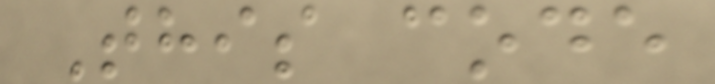This code
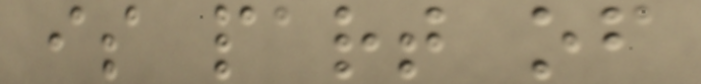is part of
